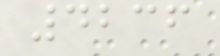4236
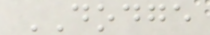DODGE
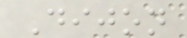Dijon
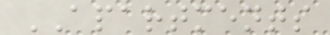APARTMENTS
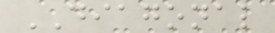DIAGONAL
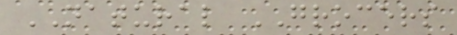NATURAL GROCERS
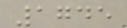1745
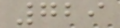729
